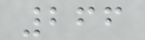266
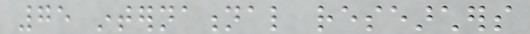75 international researchers
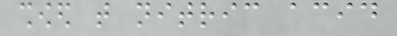showed that nitric acid
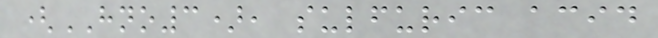(HNO3), sulfuric acid
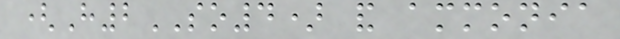(H2SO4) and ammonia
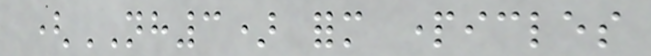(NH3) form particles
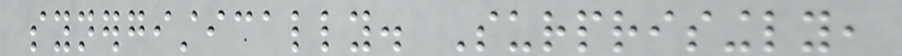synergistically. Surprisingly,
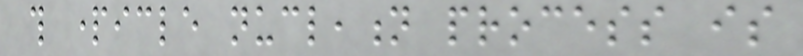this particle nucleation process is
